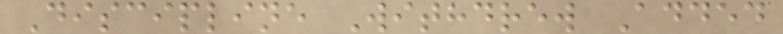Discipline Withdrew Added
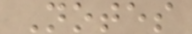Notes
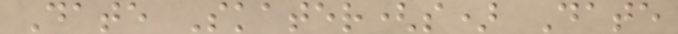Date Skater(s) Date
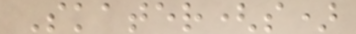Skater(s)
